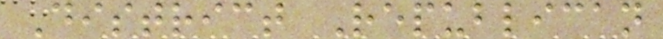District Republican
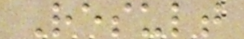Result
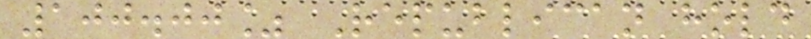100.00% Republican hold
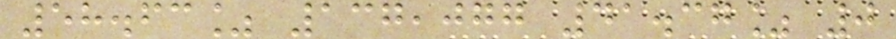58.63% 137,077 41.37% 0
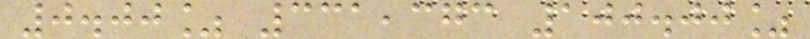0.00% 331,373 100.00%
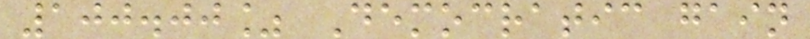100.00% Democratic gain
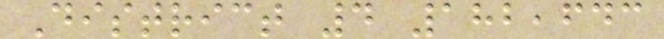District 4 182,643
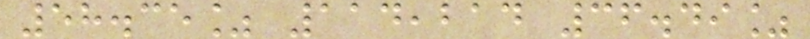58.35% 114,214 36.49%
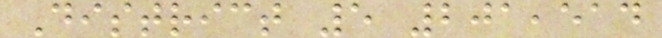District 5 201,514
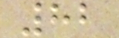82
